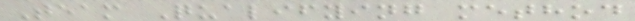Team Qualifying method
